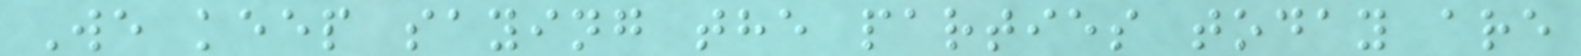We keep saying the parties today are
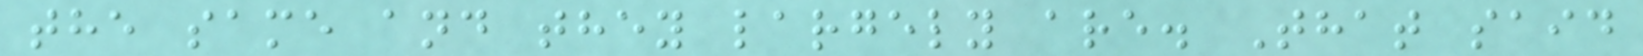the same and they largely are. That said
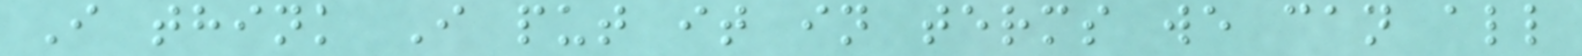I think I put it in terms we can all
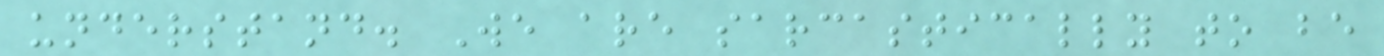understand. We are sarcastically to be
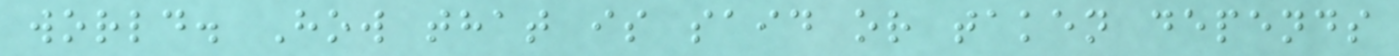world. How that is said or taken depends
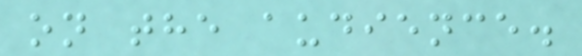on the audience.
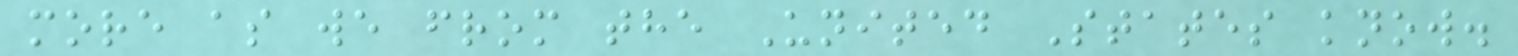more as we from the United States know.
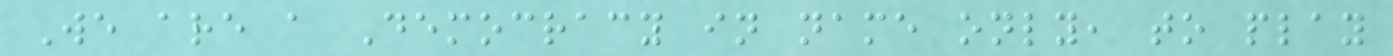We are a Democracy in name only, to play
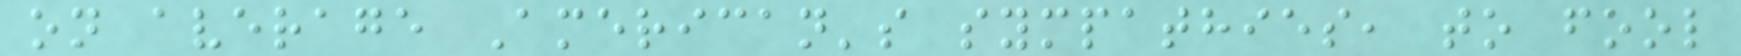on average American's sympathies, to fool
